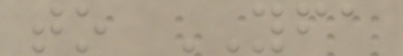to YFA
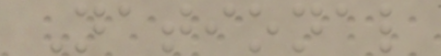National
